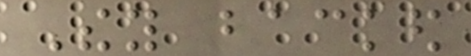They backed
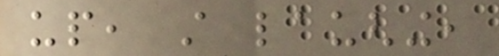up, still laughing,
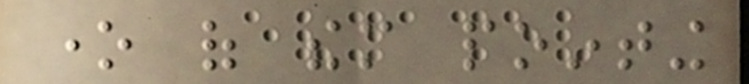one of them pointing
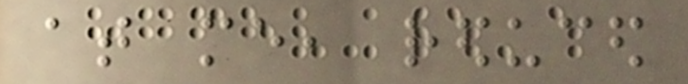at me, reduced
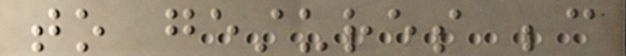to gestures because
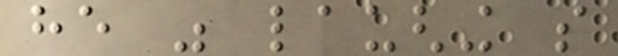he was laughing so
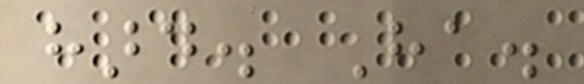hard. Ha.
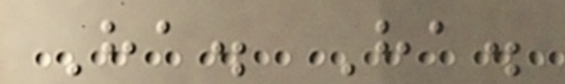Ha. Ha.
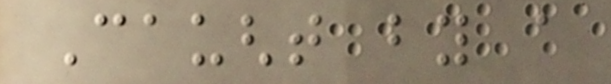Caught by a
